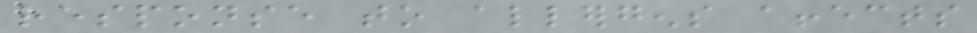response to allergens affects
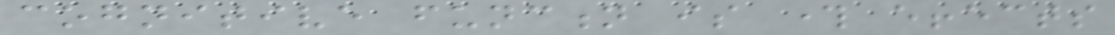cognitive function is through effects
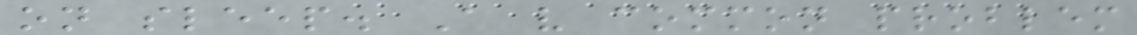on sleep. A very common problem
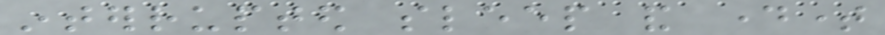interrupted sleep and daytime
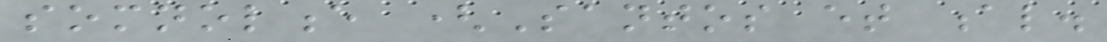somnolence (Santos et al.
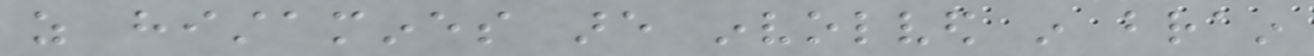as histamines are involved in brain
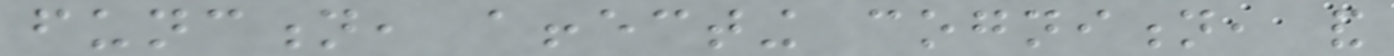function, affecting cognition, and
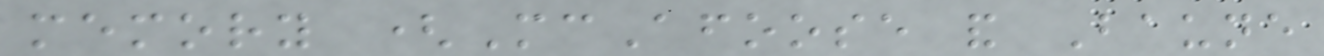memory (McAfoose and Baune
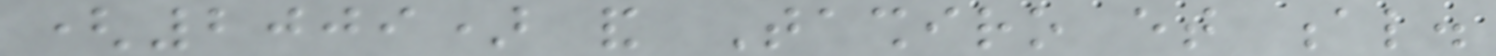(2009) and Tashiro et al.
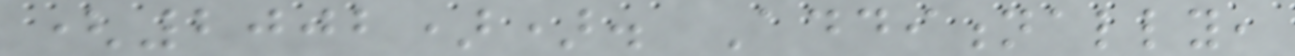(2002)). Additionally,
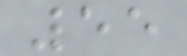55
